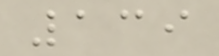139
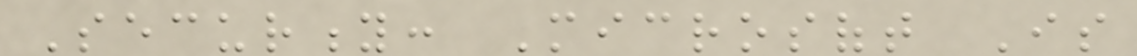Security: Microsoft Is
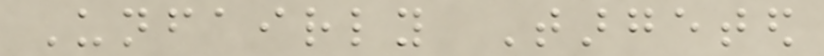Unfairly Targeted
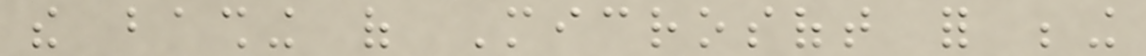the bashing of Microsoft for being
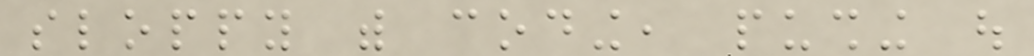sloppy with coding, pushing out
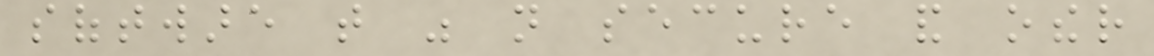software that was not secure and other
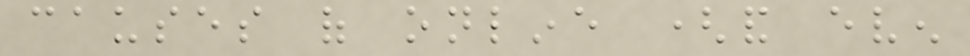causes of online (and even
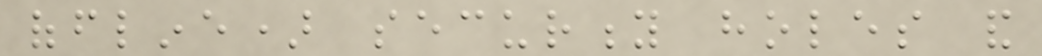offline) security holes and
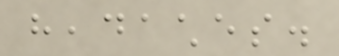headaches.
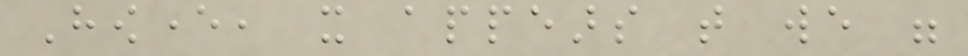However, it appears that we were
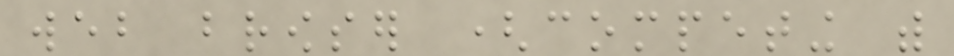web browser (competing with
